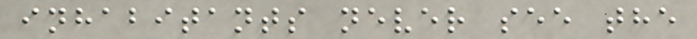inhabitants never see the
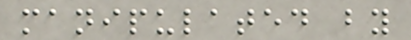manipulated by
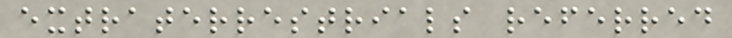extraterrestrials referred
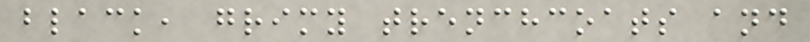black, grimy trenchcoats and
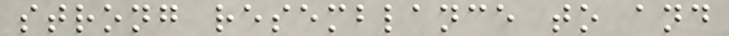strong resemblance to and
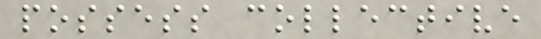possess collective
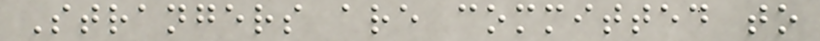Strangers are committed to
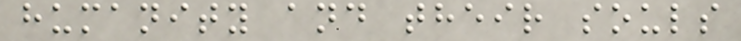humanity and their souls
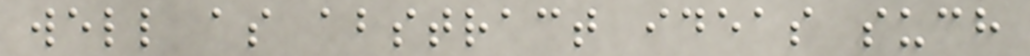well as abstract ideas such
